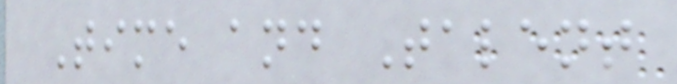Time and Talent
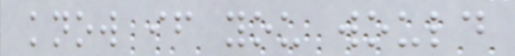know if you would
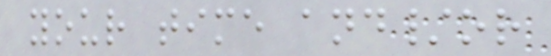your time and/or
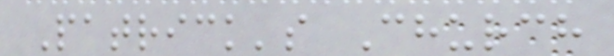Patrick's Church
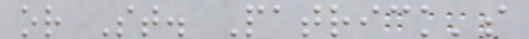or St. Patrick's
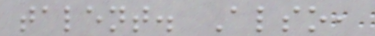talent. Also,
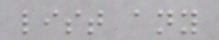list any
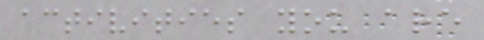activities you are
